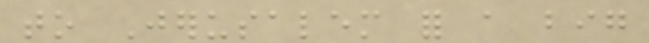to Jerusalem for a big
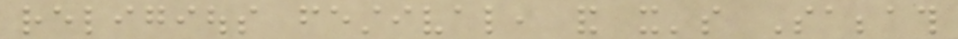religious festival, and it's Sabbath
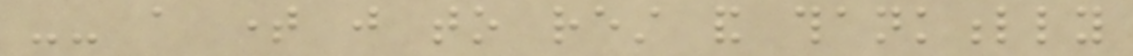-- a time just to rest and thankfully
